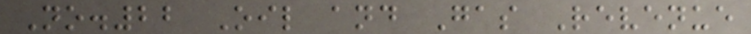No.22 Oil and Gas Revenue
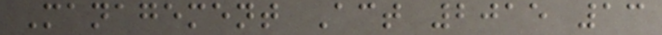Management Act 2015 13
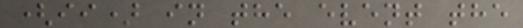(ii) in the event the
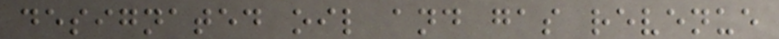designated oil and gas revenue
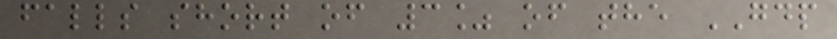falls short of 3% of the GDP
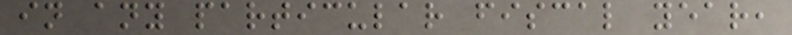in any particular fiscal year,
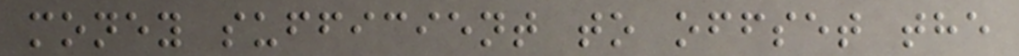money sufficient to offset the
